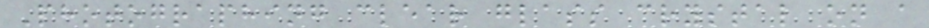Photographing clear glass crystal on a
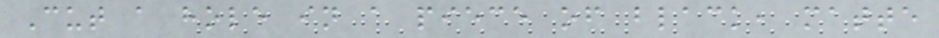Cut a hole in a piece of black, matte
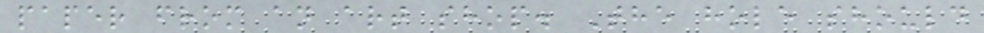paper from an art shop. The hole should
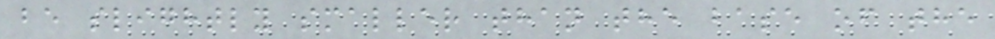be slightly smaller than the base of the
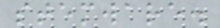stemware.
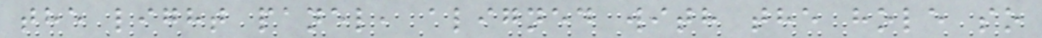the light panel, aligned with the hole so
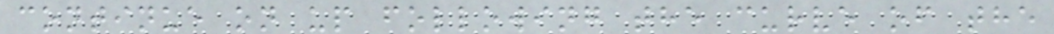continue on up following the curve of the
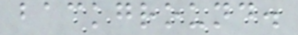background.
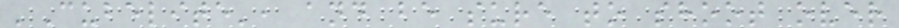'Cubelite', and be sure to shoot over
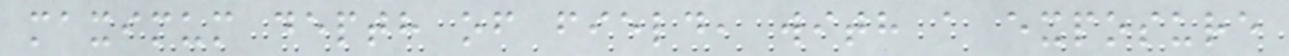maximum depth of field, with a exposure
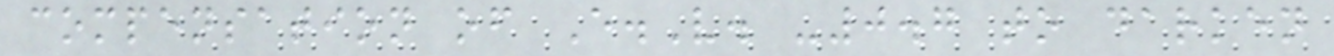compensation of E.V. -0.7 to darken
